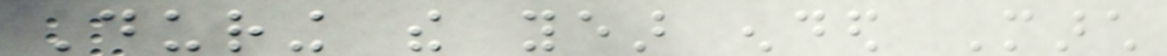During the year ended March
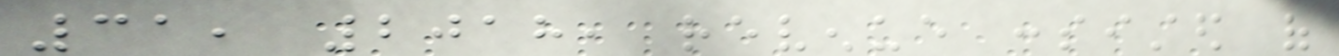31, 2018, revenue consisted of
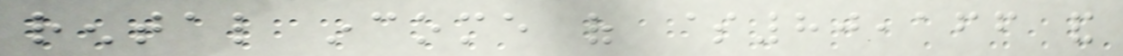rental income of $80,166 and
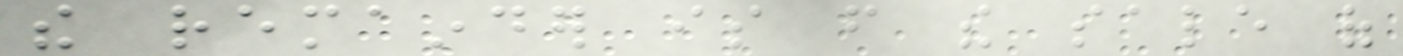the remainder is from the sale of
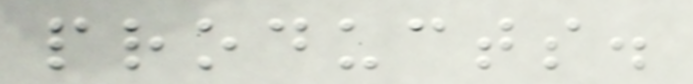products.
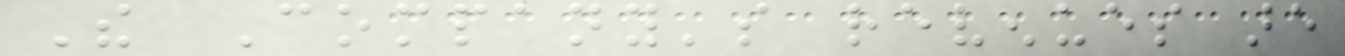The Company's revenues are
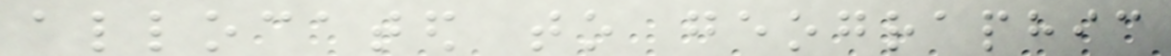allocated to geographic
